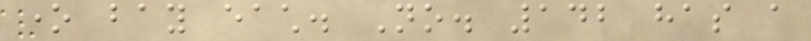one bay each. No. 142 has a
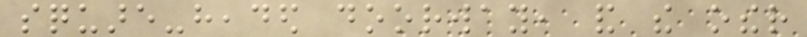square-headed doorway, and the other
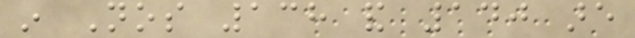in Nos 138 and 140 are
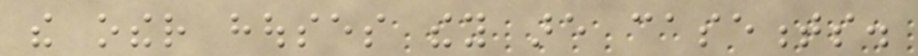the other houses they are casements.
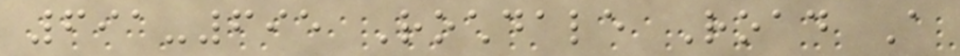691-695 Rochdale Road A
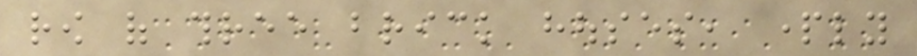row of three brick houses, partly
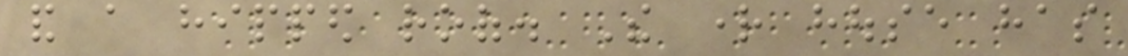and a hipped roof. The right house has
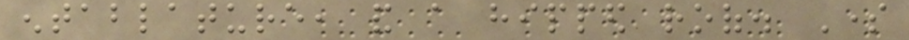entablature, and a hipped roof. Some
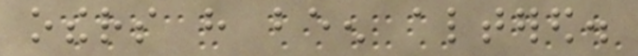others have been altered.
